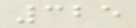325
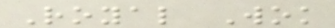Royal Wok
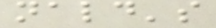nald's
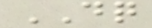DQ
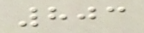803
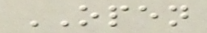OPEN
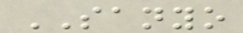SANYO
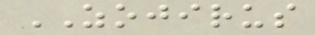ZOJIRUS
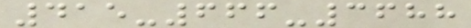415-666-3688
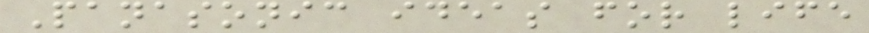Panasonic ideas for life
